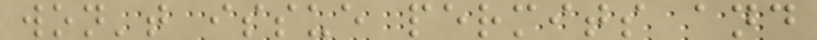won't issue permits and
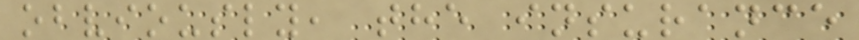obviously, the insurance
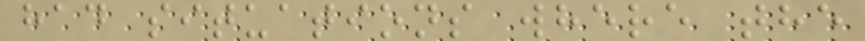had situations where the
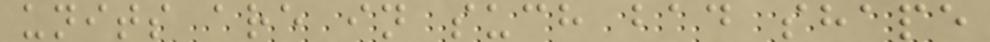units are in such bad shape
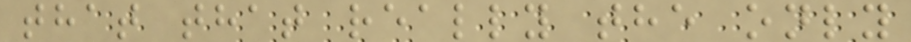that that really the only
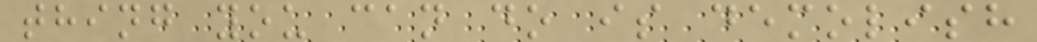thing you can do is demolish
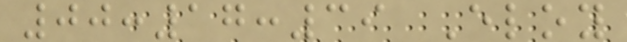00:17:39 Eloy
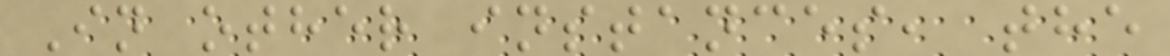In other instances, the
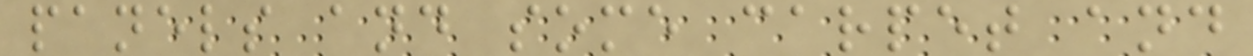panels and some carpet and
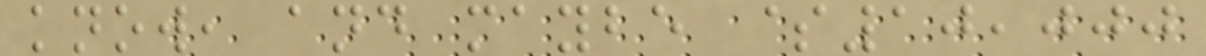know, and maybe $10,000
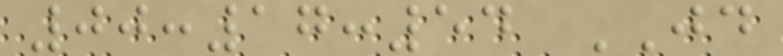00:17:54 JD
